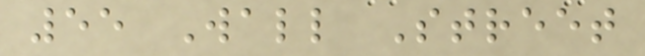55 Wall Street
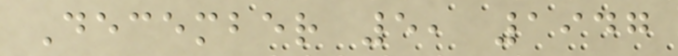December 5, 1947
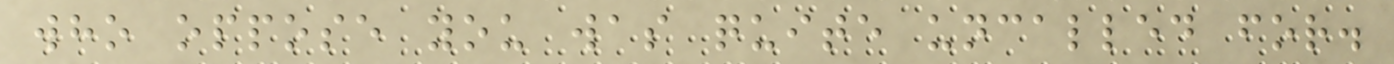who oppose you was quite uncalled for.
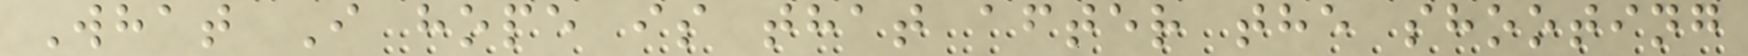What I hope is that after the shooting
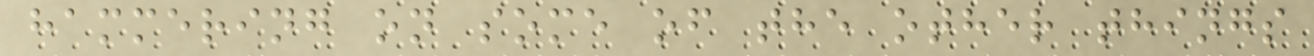hammering on some of the other things
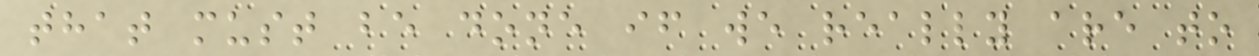that must be done if we really are to
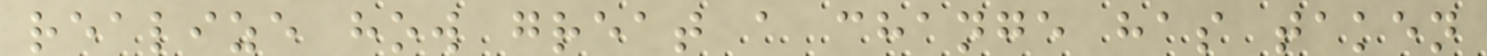realize how great a change has taken
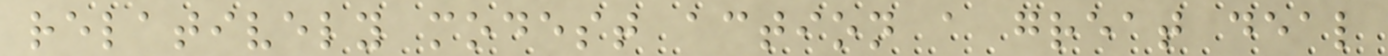relatively modest action a great deal
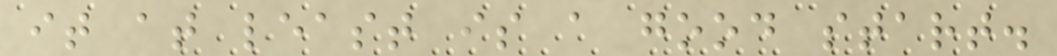it at least is a good start.
